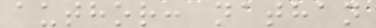author: nathan
